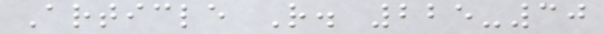Article R. 225-30
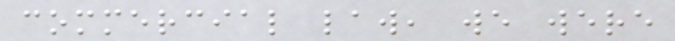commercial law, we were
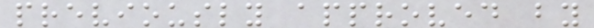previously approved by
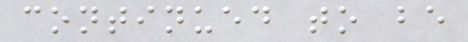continued to be
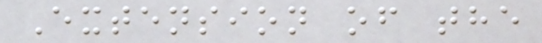Extension of the
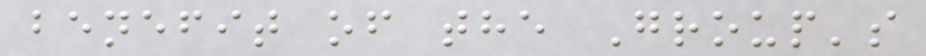benefit of the Group's
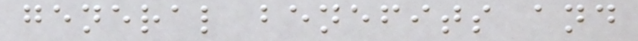general benefits and
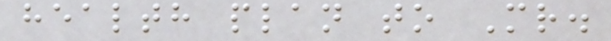health plan to Mr.
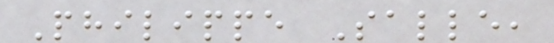Philippe Salle,
